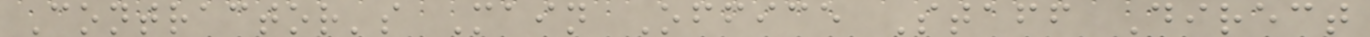Contractor's Main Office Staff Direct
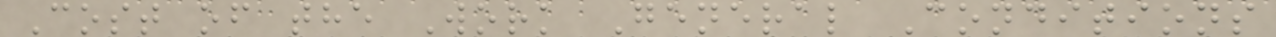Cost of the Work General Conditions
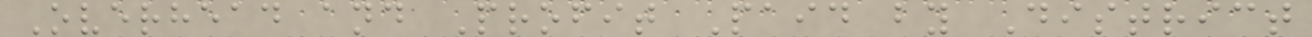Overhead and Profit Paid by District
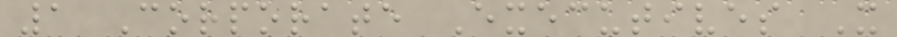1 Corporate Executives X
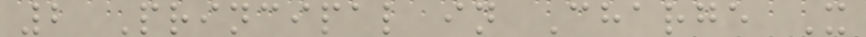2 Principal in Charge X
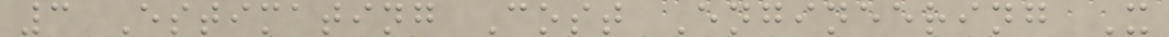3 Estimating Cost Engineering X
